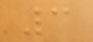3
